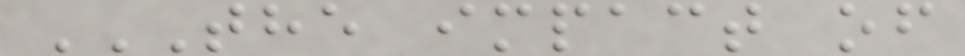THE IMPACT OF
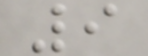9
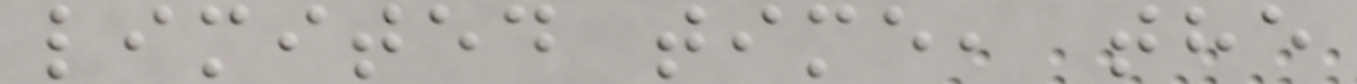limited time, the
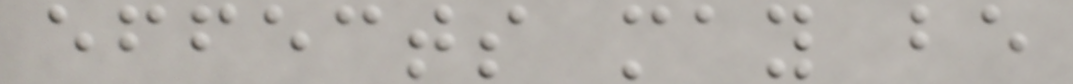effects may be
